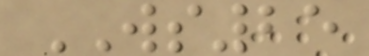WS25
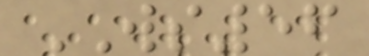WS56
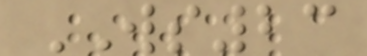WS23
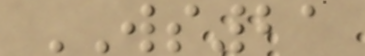WS21
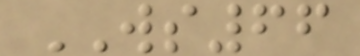WS66
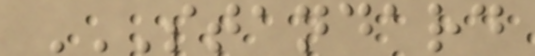STANDARD
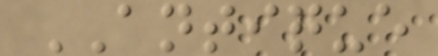ANTIQUE
